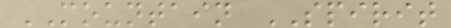MOUNTAIN SPIRIT
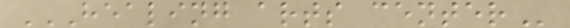HEALING ARTS CENTER
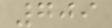709
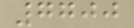7700
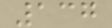137
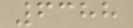6388
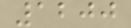1200
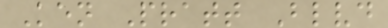Ken Pratt Blvd
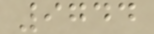9744
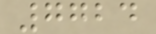7724
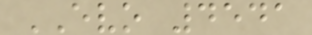EVO 4541
